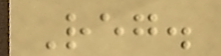Reg.
